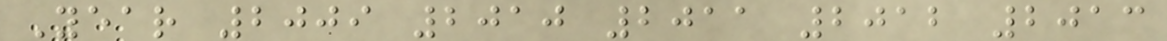Year 2009 2010 2011 2012 2013
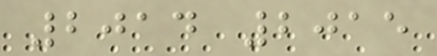2014 2015
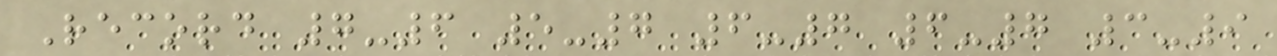Record 7-6 5-7 6-7 6-7 3-9
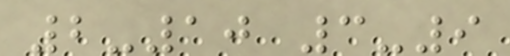2-10 3-9
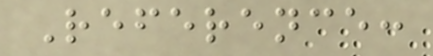Reference:
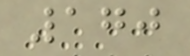170
